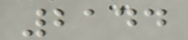2144
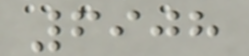6908
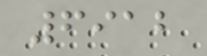6912
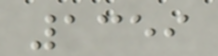1359
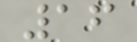16
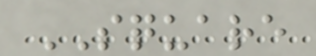SQUARE
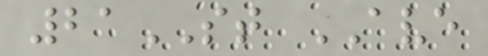21ST AVE
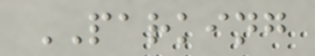PARKING
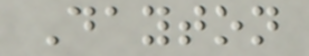Dayton
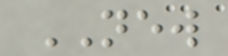NEW
